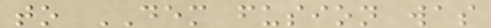to DEM fusion was
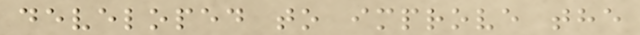developed to improve the
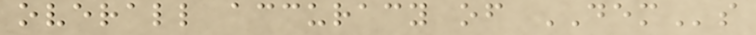overall accuracy of DEMs
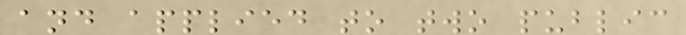and applied to two public
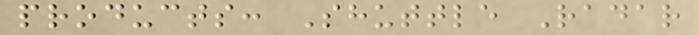products: Shuttle Radar
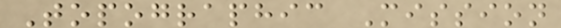Topographic Mission
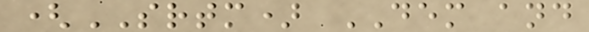(SRTM) DEM and
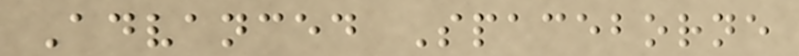Advanced Spaceborne
